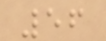56
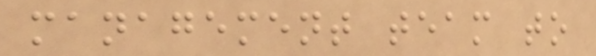management team to
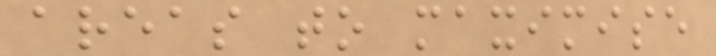areas to maximise
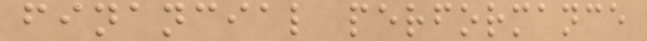financial performance
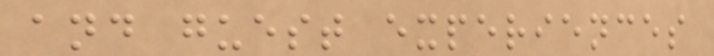and guest experiences
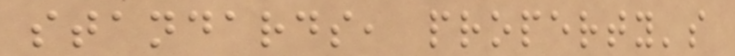standards, property's
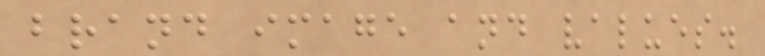brand image and values.
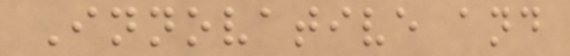Innovative and
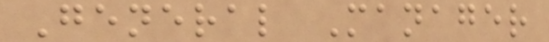General Manager
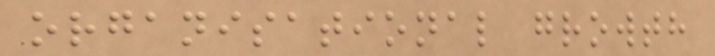organisational growth
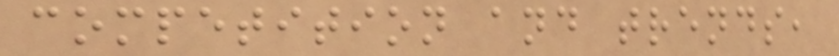competition and trends,
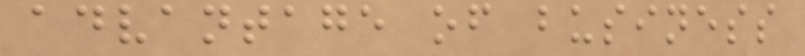advantage of business
